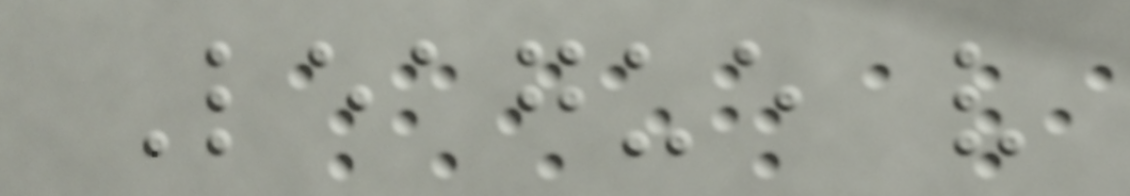League v
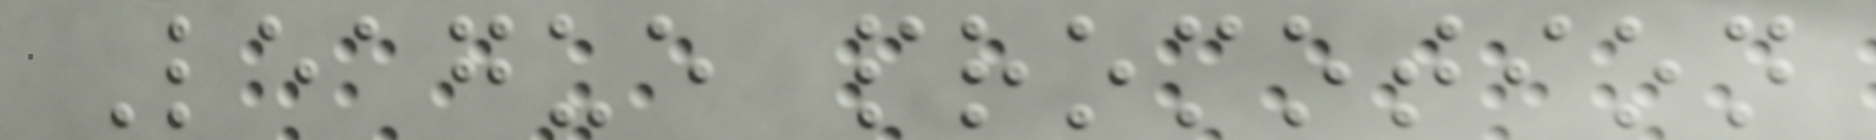League promotion
